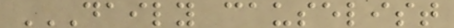DAILY CAUSELIST
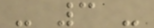- 3 -
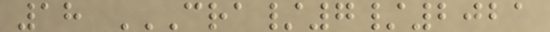18 CRA/7/2021
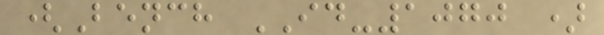(Bench ID-1070 )
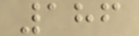186
